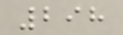298
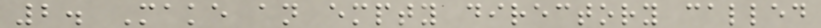2. Make an empty directory called
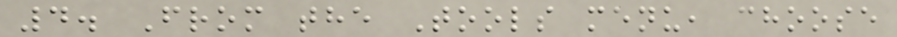4. From the Tools menu, choose
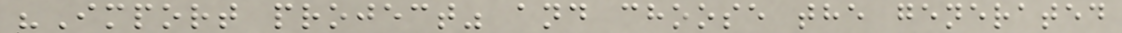"Import project" and choose the generated
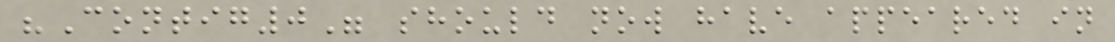"Contig0" should now have appeared in
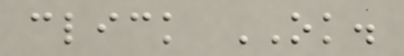click OK.
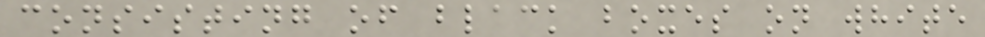consisting of black boxes on white
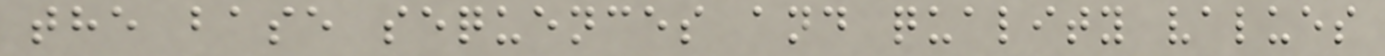the base sequences and quality values
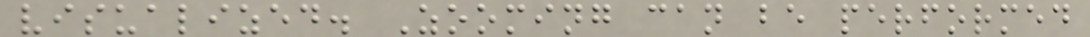visualized. Zooming can be performed
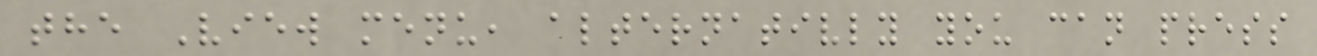the View menu, alternativly you can press
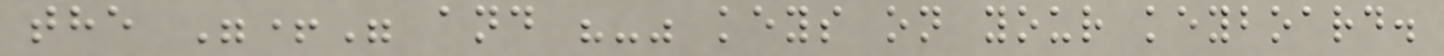the "+" and "-" keys on your keyboard.
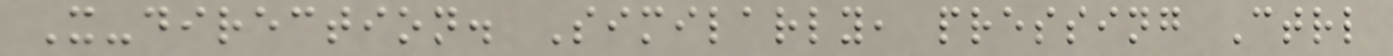X-direction. Similarly, pressing Ctrl
